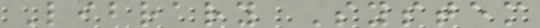Library System
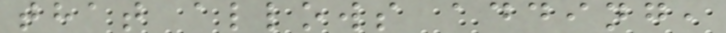that allows adding,
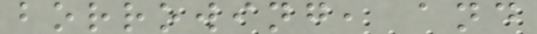borrowing, and
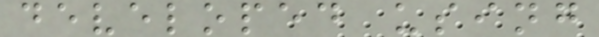developed using
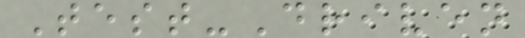Test-Driven
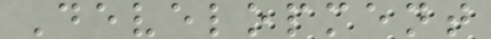Development
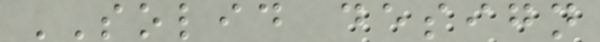SOLID design
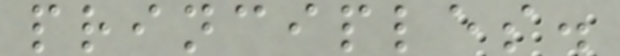principles.
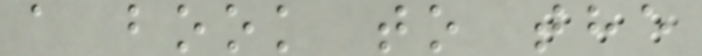a book to the
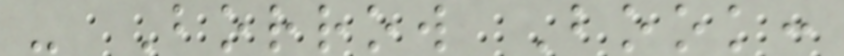- Borrow Book:
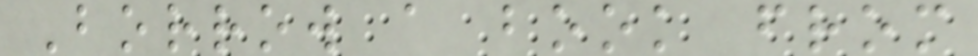Borrow a book from
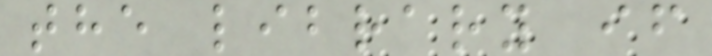the library if
